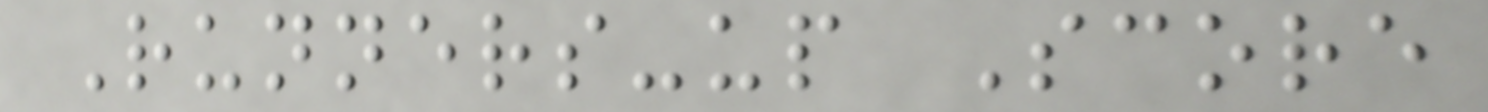Runners-up Score
